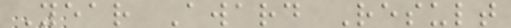Year Award Result
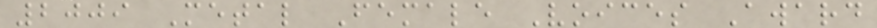2009 Metal Female Voices Award
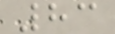83
